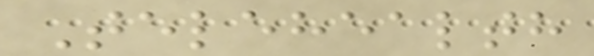Telehealth
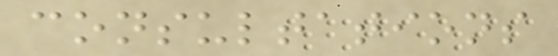consultations
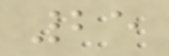25
